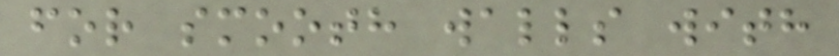for smooth walls with
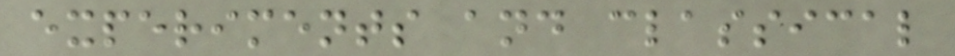experiments and classical
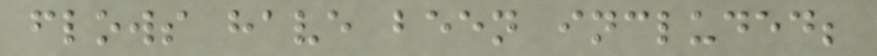flows have been included;
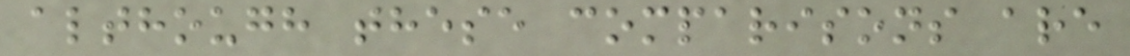although these comparisons are
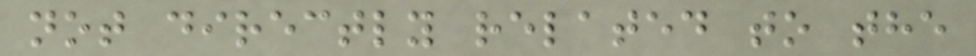not directly related to the
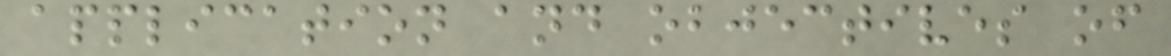application and objectives of
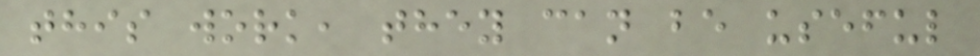this work, they can be useful
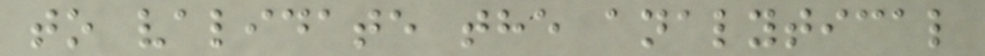to validate the analytical
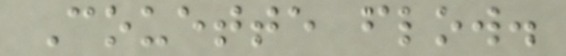Couette flow.
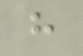h
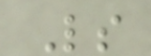Ls
